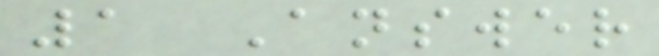1 Answer
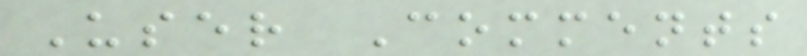User Comments
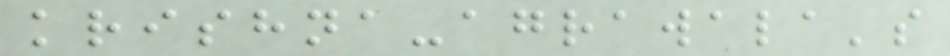krishna-agrawala's
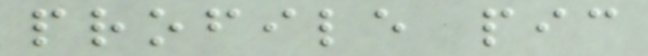profile pic
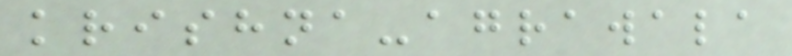krishna-agrawala
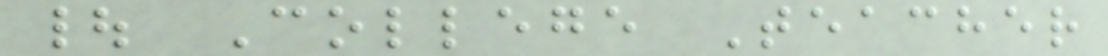| College Teacher
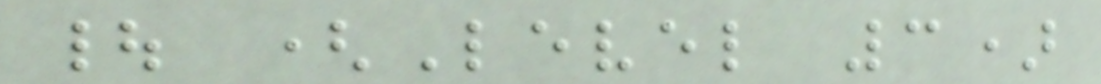| (Level 3)
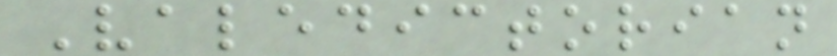Valedictorian
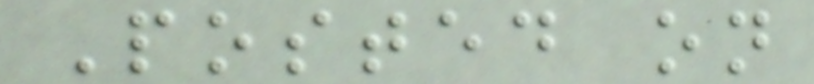Posted on
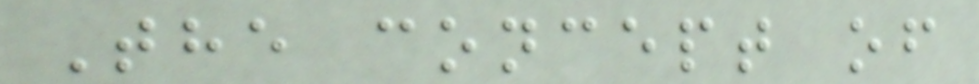The concept of
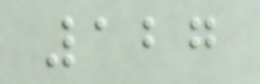127
